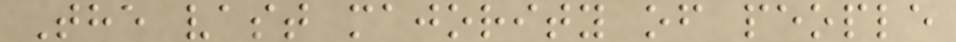The vast majority of people
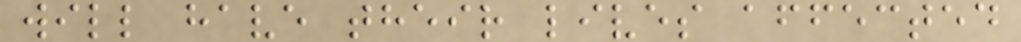will have their lives affected
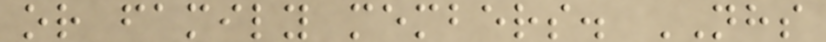or family members. NHS
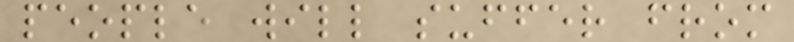people will suffer from
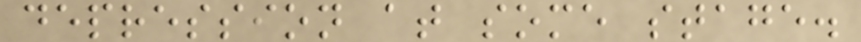depression at some stage.
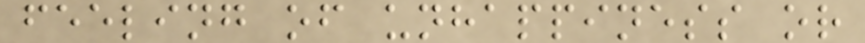feeling of unhappiness or
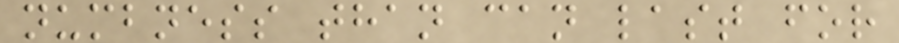numbness than can last for
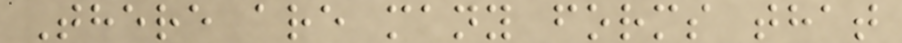There are many forms that
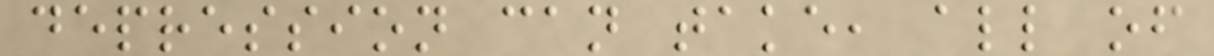depression can take, all of
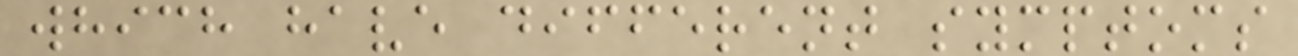which have different symptoms
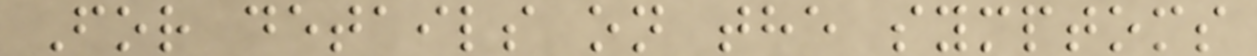For details on the symptoms
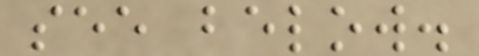see below.
